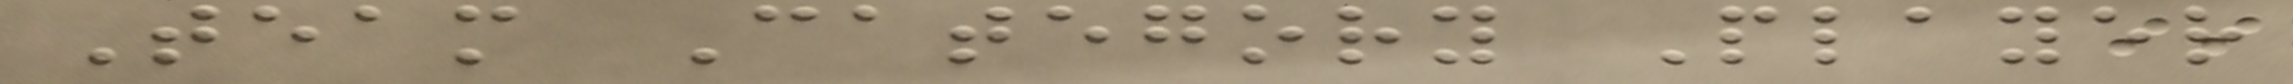Team Category Player
